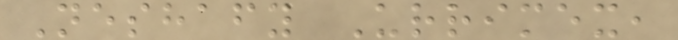Neshafy Urrimex,
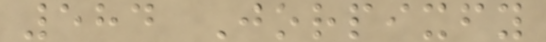584 Jorpixfy
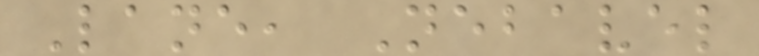Lane, Nebavel
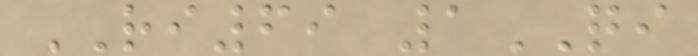RI69 1QI
